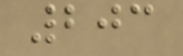203
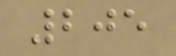205
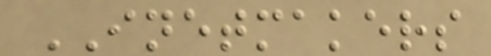INETMAKERS
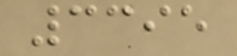3395
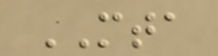MTA
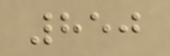850
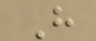H
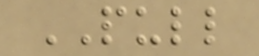PULL
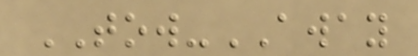TOW-AWAY
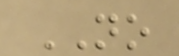NO
